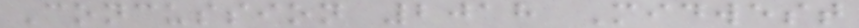Concussion 2018 Midwest
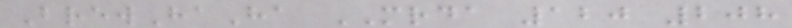BrewHaHa MRDA 120 208
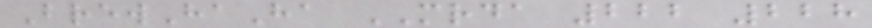BrewHaHa MRDA 222 228
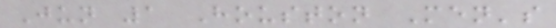Jun 1 Houston Men's
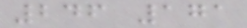246 171
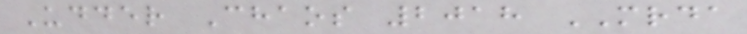Udder Chaos 2018 MRDA
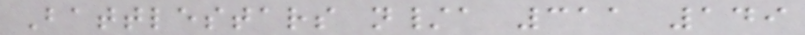Battlestars n/a 311 149
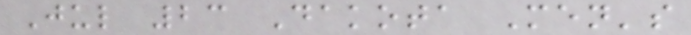Jul 23 Dakota Men's
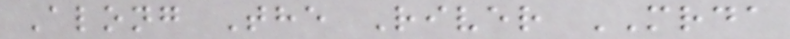Along The River MRDA
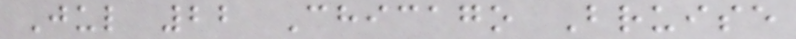Jul 22 Chicago Bruise
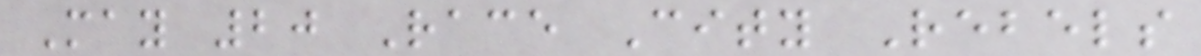May 20 Race City Rebels
